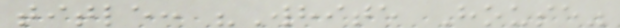title: "White House"
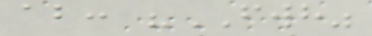ab: "FWH"
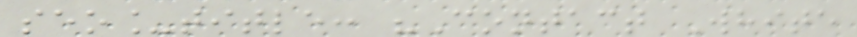seo_title: "Contact White
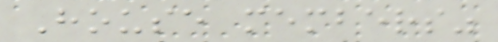House members"
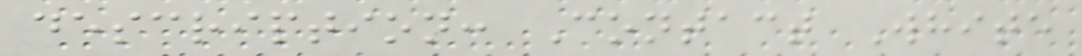description: Contact White
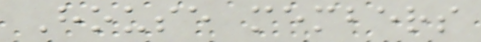House members
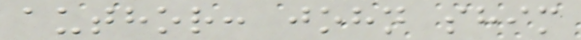author: john shim
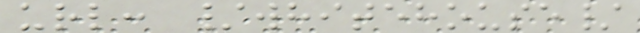url: /whitehouse/
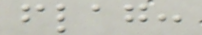flag:
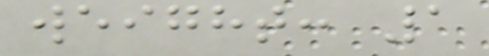weight: 1
